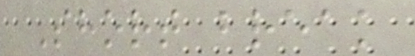Short break
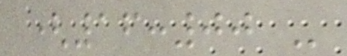(16:00 -
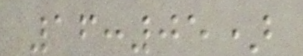16:05)
